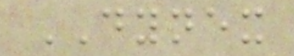DYNEX
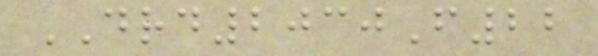DRD2030F22
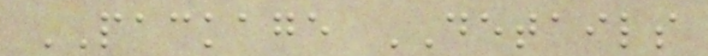PACKAGE DETAILS
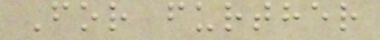For further
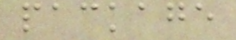package
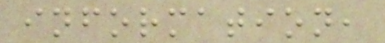information,
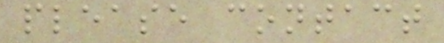please contact
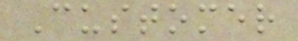Customer
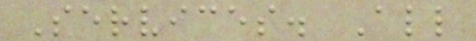Services. All
